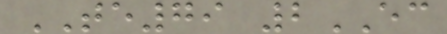TE79 2EC
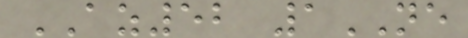AZ52 1NE
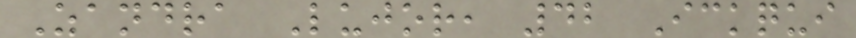Zandra Lujor, 42 Ickqui
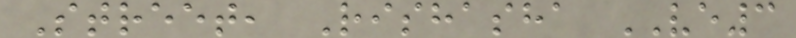Street, Rishasha VE3
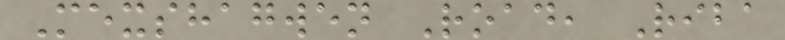Mexshagwen Road, Riba
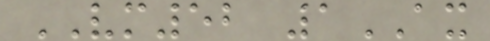VM52 1AX
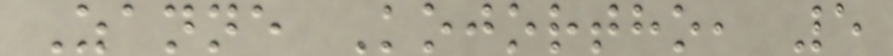Zanne Kojortho, 5
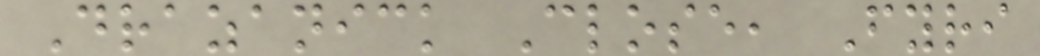Drazanick Close, Fyri
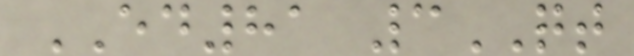ED81 3QT
